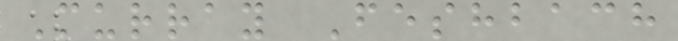Murray Feshbach
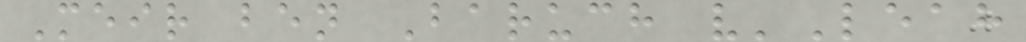Meir ben Baruch v'Leah
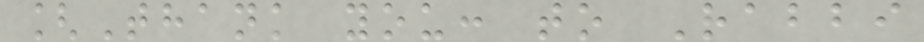[Thank you: to Rabbi
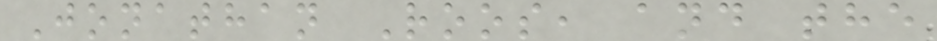Jonathan Roos, and the
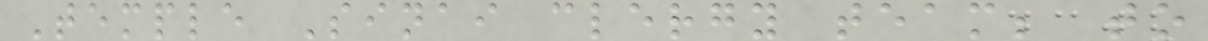Temple Sinai clergy team; to
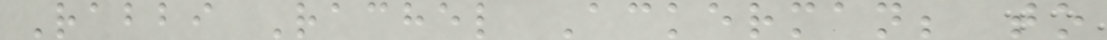Rabbi Rachel Ackerman; to
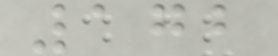172
